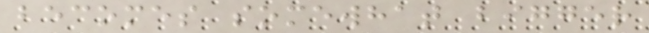becomes somewhat bigger
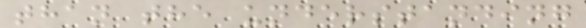than the understanding
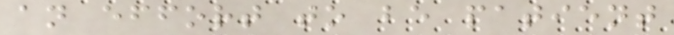an effort to be patient
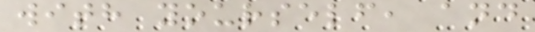with yourself, and
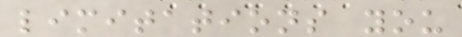limitations you
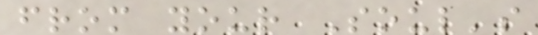from your Soul's
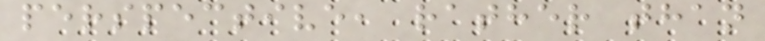perspective, rather than
